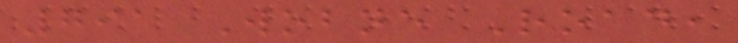791 Wobne Road,
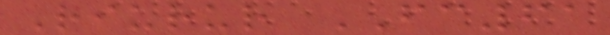Riurur FC61
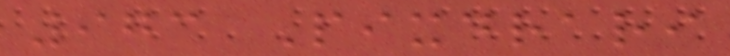973 Pixdrari
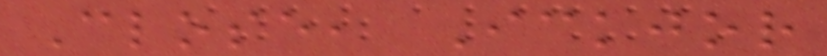Close, Ickjor
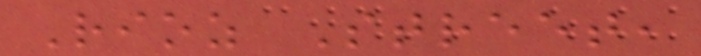Rioz Street,
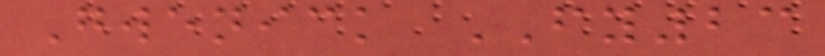Gwenick FY23
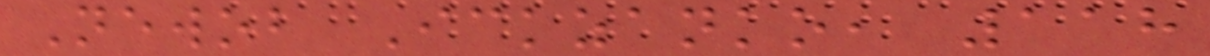Newob Ickzanko, 118
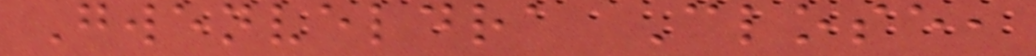Gwenveldra Close,
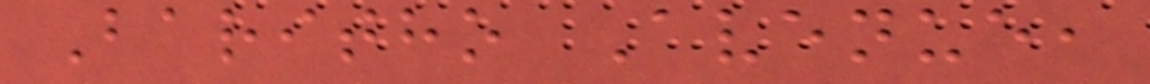Baritho Avenue,
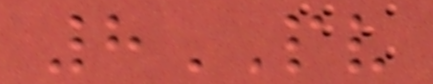8PV
